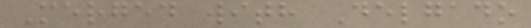Merged with Delgado
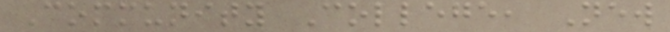Community College, New
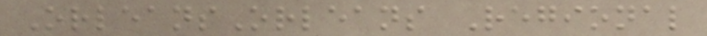OrleansOrleans Regional
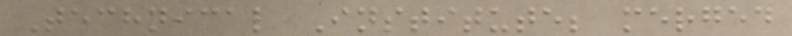Technical Institute; merged
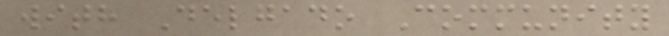with Delgado Community
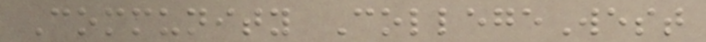Community CollegeWest
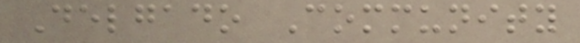Delgado Community
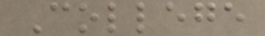College
